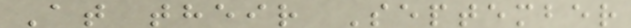At their September
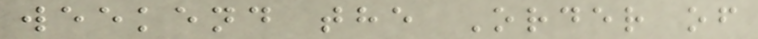weekend the Order of
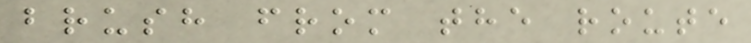brush from the route
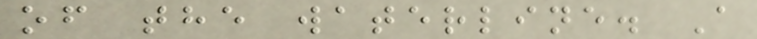of the waterline. A
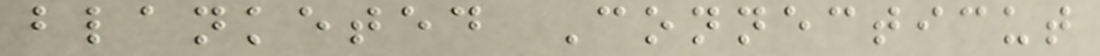blanketed Connecticut
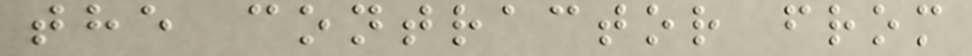the contractor from
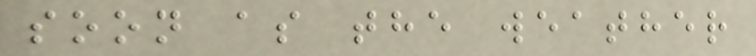soon as the weather
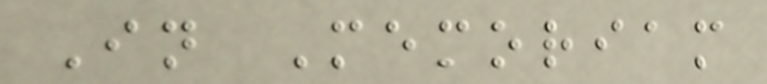In Memoriam
